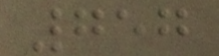757
